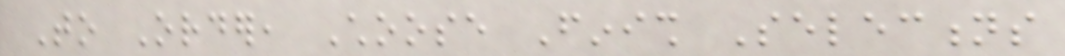To Order, Choose Finish Selections
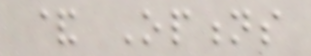& Options
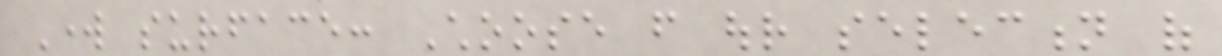Work surface: Choose from our selection of
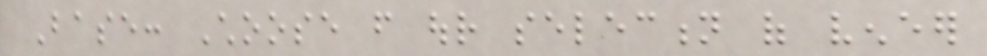Base: Choose from our selection of veneer
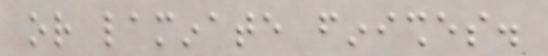or laminate finishes.
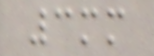3mm
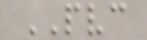PVC
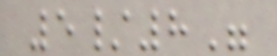5/8"
